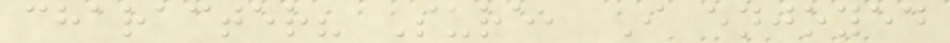character? Sure, I enjoyed
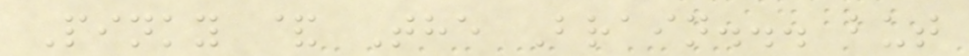Pinky & The Brain... but
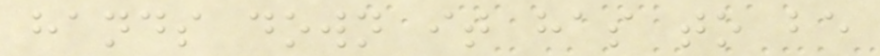hands down it has to be
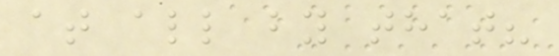at all by that?
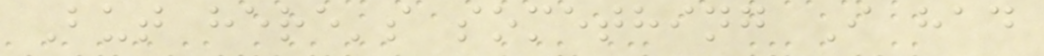But here's something I had
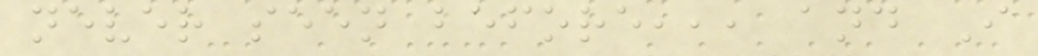never seen before,,, and I
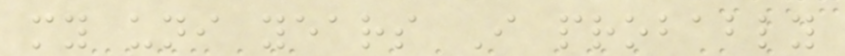my uni years I probably
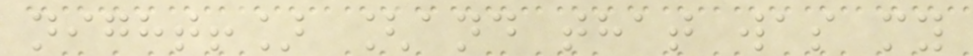night!] [and that was my
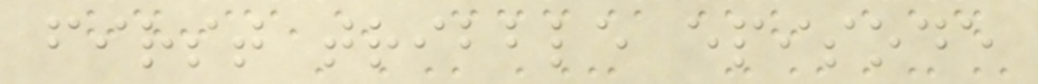first tribble episode
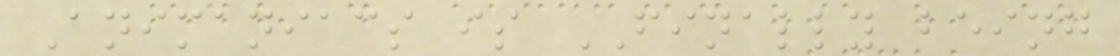Animaniacs is FINALLY being
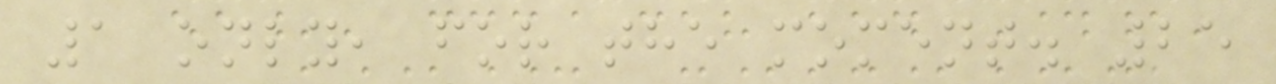1 only, for the moment. 25
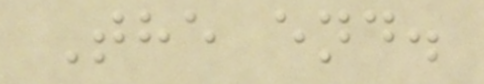The end.
